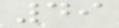49
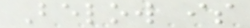Below is
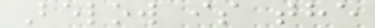Below is the
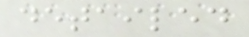detailed
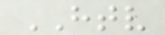HTV
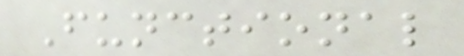Functional
